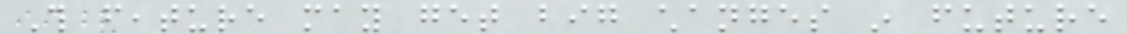This feature may get big changes in future
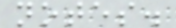notes.
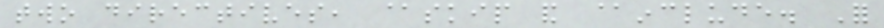two directives, @skip and @include. For
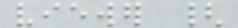viewer {
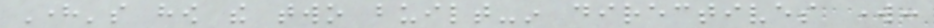Here's how the two built-in directives work:
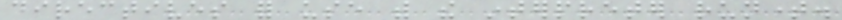directives for use with the interpreter runtime.
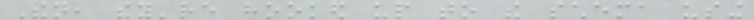Then, they're hooked up to the schema using
